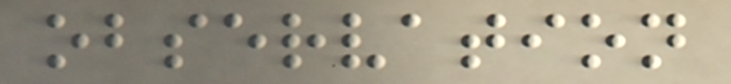observation
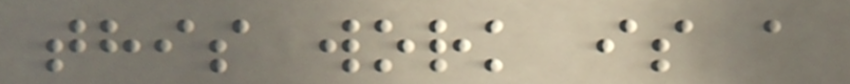this work is a
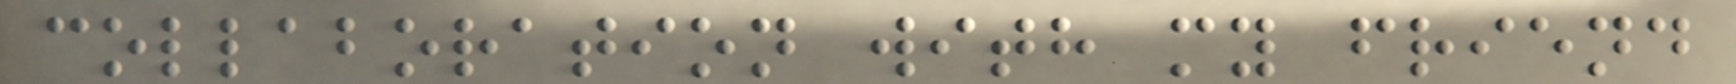collaboration with my friend
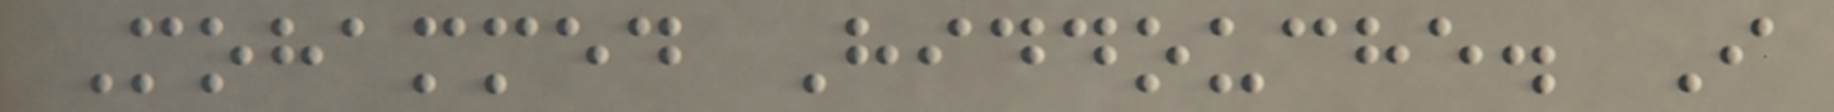Mohammed Hiddouche. I
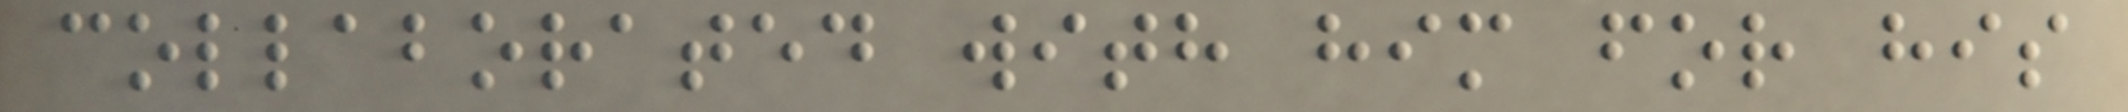collaborated with him for his
